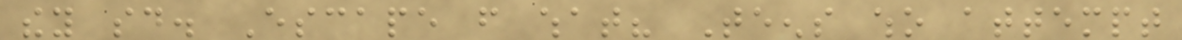they said. Escape from what? Teens who attempt
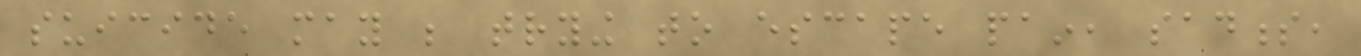suicide may be trying to escape pain, sadness,
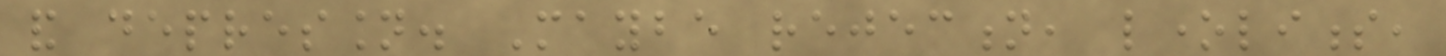and depression. Maybe rejection, loneliness,
